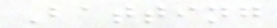Batting
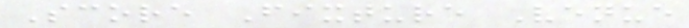Score Fixture Venue
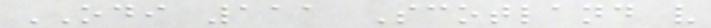ODI 111 Scotland v
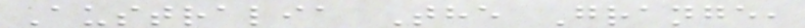Australia The Grange,
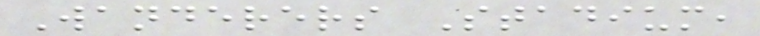Wanderers Stadium,
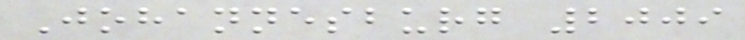Johannesburg 2009
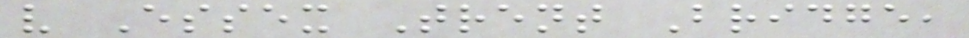v Essex Trent Bridge,
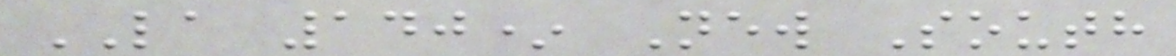LA 140* New South
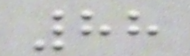88
